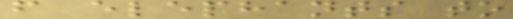from elephants to
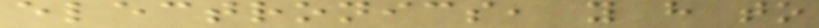electronics, you have to
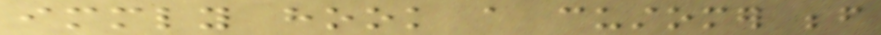immediately hook a customer before
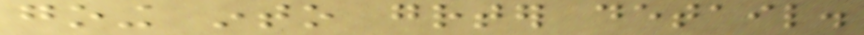going into greater detail.
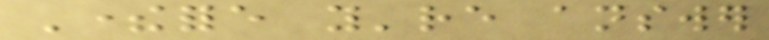Therefore you're answer
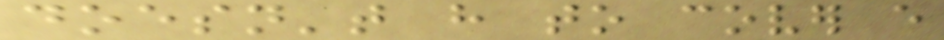doesn't have to cover every
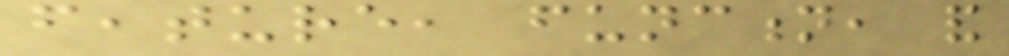feature, function, and
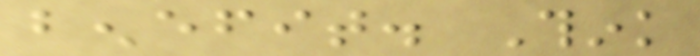benefit. Think
